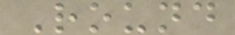Round
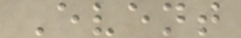Event
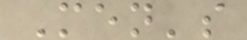Men's
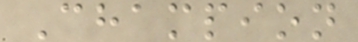Champion
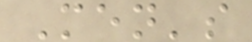Men's
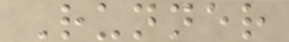Runner
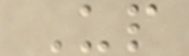Up
